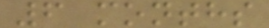6 months
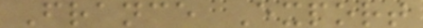France Export
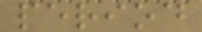period
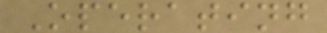Operating
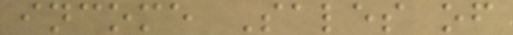income Sales of
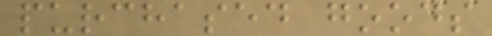purchased goods
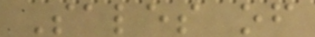Sales of
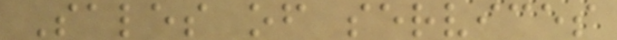Sales of services
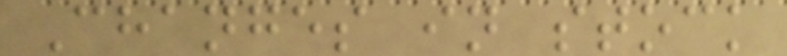Changes in stock
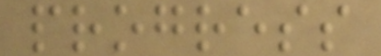progress
